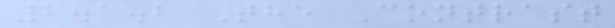2.1.2 The Contrast
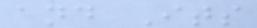and Its
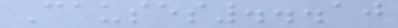Causes...10
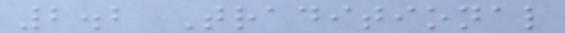2.2 Traditional
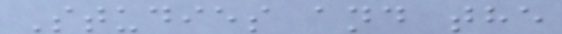Studies and the
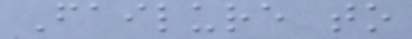Failure to
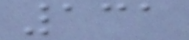131
